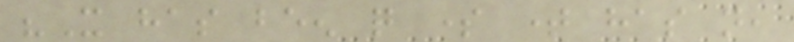"It has been quite some time has not,
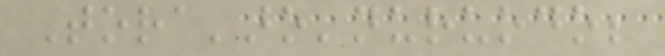Tora'aro'nuruodo;
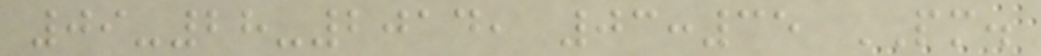09-28-2014, 03:35 PM.
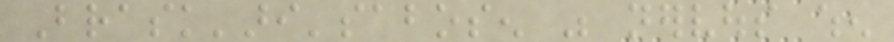Brask'ari'sabosen was nervous when
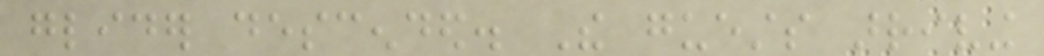glider descended. The guests arriving
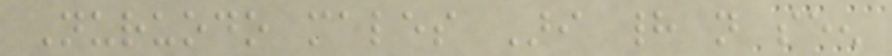Nuruodo males Ari had not seen
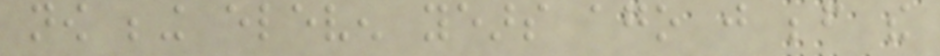now being eleven years ago just before the
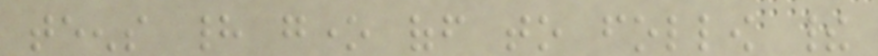teens had gone off to follow their
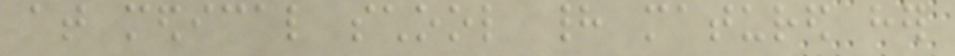at medical school had matured her
